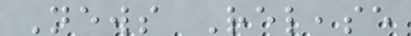News Release
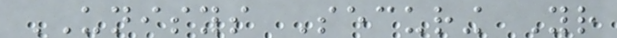UNISYS Securing Your
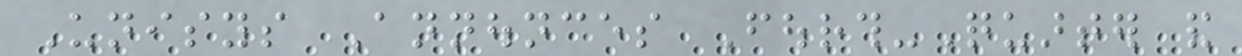Unisys Announces Fourth-Quarter and
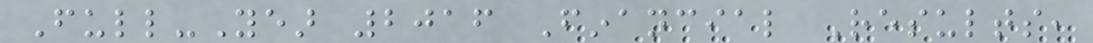Full-Year 2016 Financial Results,
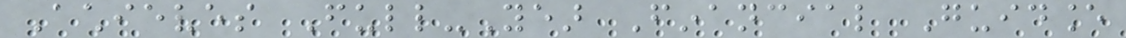Achieves Full-Year Financial Guidance
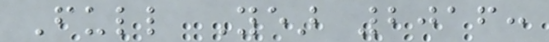Full Year 2016:
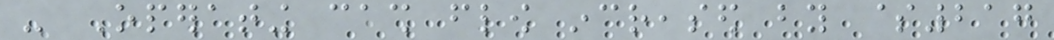- Operating cash flow increased by $217
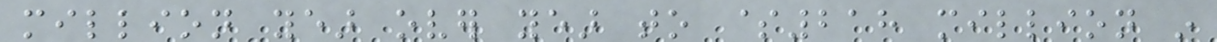million year over year to $218 million in
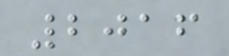2016
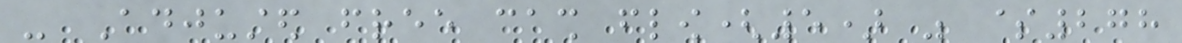- Adjusted free cash flow(5) was $278
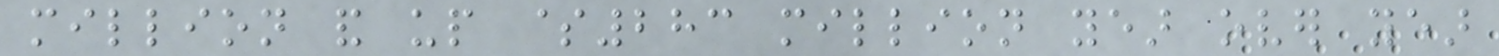million and up $283 million year over year
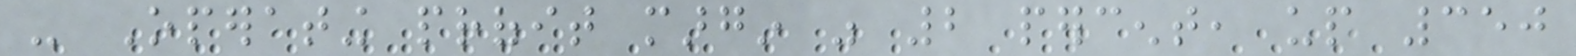- Operating profit margin was 2 percent, up 350
